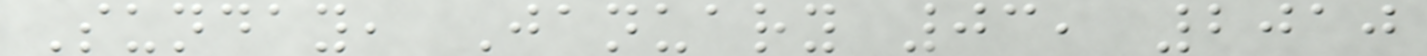Sunday, January 03, 2010
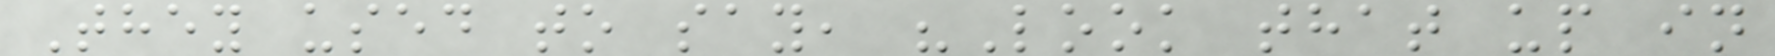They used to say, "Look that up in
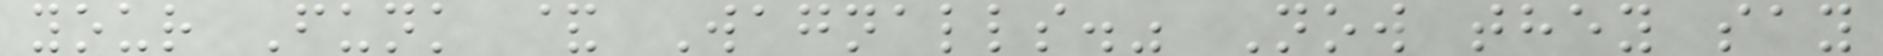your Funk & Wagnalls." Now they say
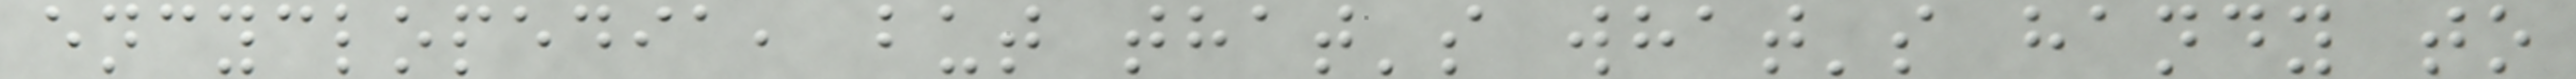encyclopedia, but that's what's handy to
